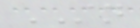STN
